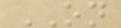ON
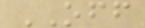OFF
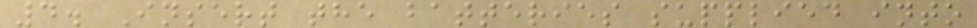4. Insert the batteries supplied into
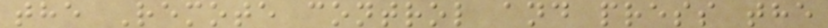the Remote control and press the
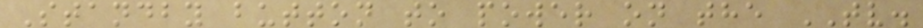Standby button to power on the TV.
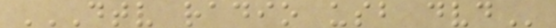DTV RADIO USB DVD
